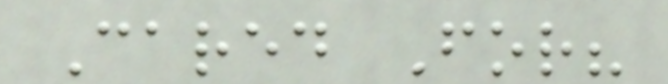Cared For?
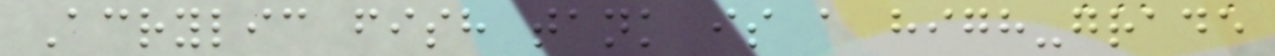Acrylic fish tank is a high-grade
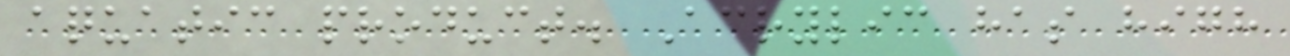aquatic product. Acrylic has high
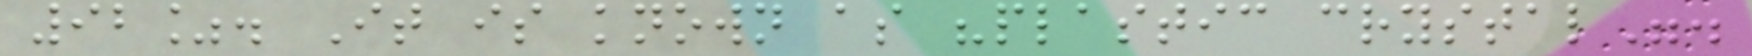92%. It is known as "plastic crystal".
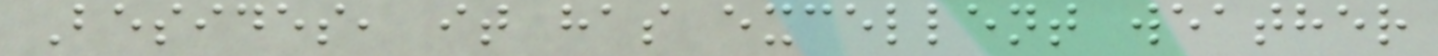Besides, it has excellent weather
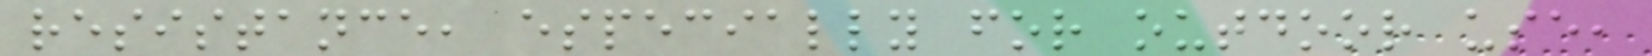resistance, especially for outdoor use,
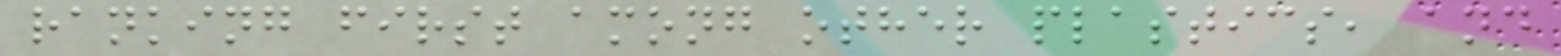ranking first among other plastics, and
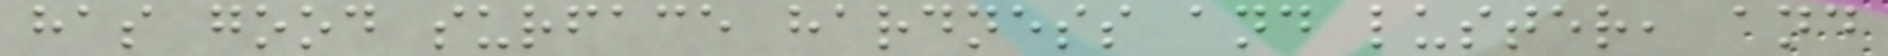has good surface hardness and luster, and
